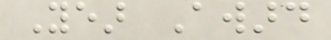Year Award
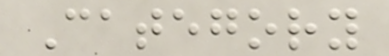Category
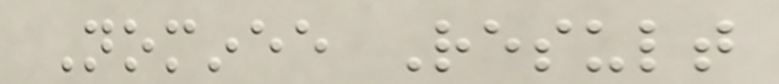Nominee Result
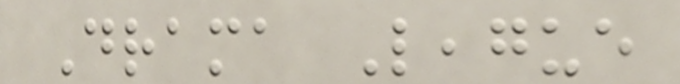Drama League
